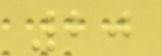20
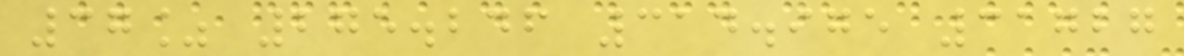37% 275.246 314.975 31727
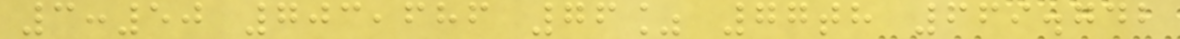3:50 703,686 76% 77th 669.742
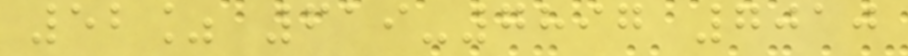52% 619-7897 7010
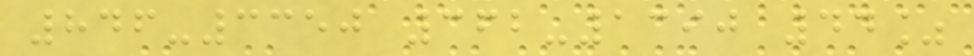846-3350 362-1390 44%
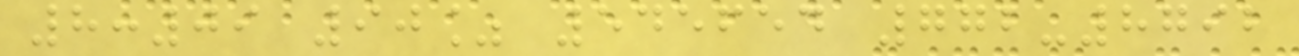8:09 90% 545654 772-8792
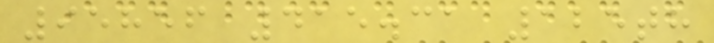95856 415.31 125th
